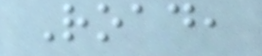Road,
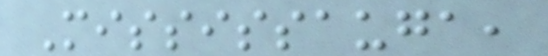Mississauga,
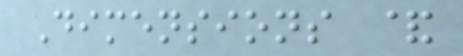Dimensions &
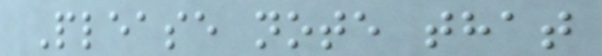Please note that
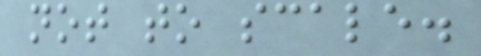not to scale.
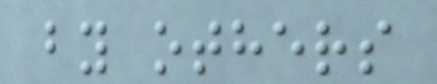by others
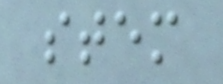stem
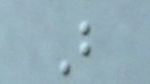B
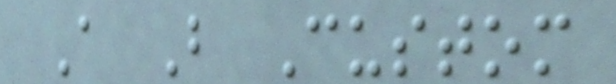A B Custom
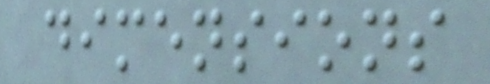dimensions
